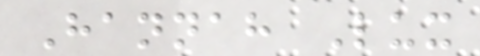Hannah Lux
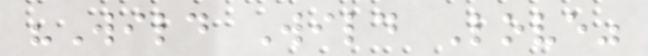"Wild Wild Love"
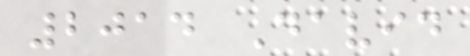2014 David
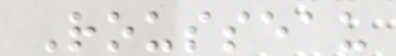Rousseau
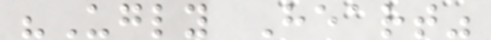"Ugly Heart"
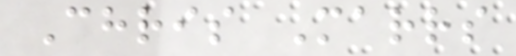Chris Marrs
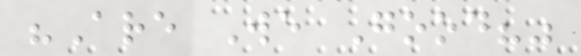"Are We Good?"
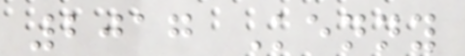2017 Kenny
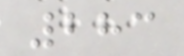283
